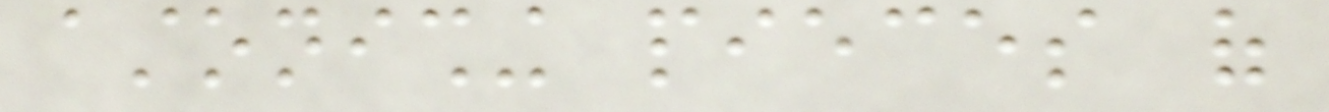astonishing pieces of
